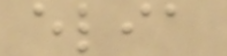elia
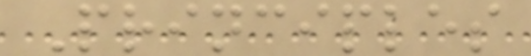Principles
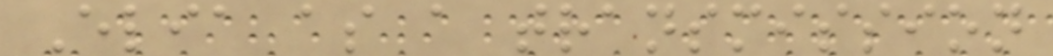Elia as a transmission
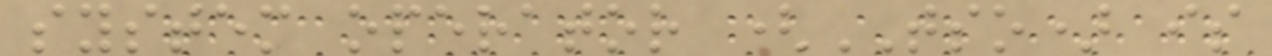system operator (TSO) is
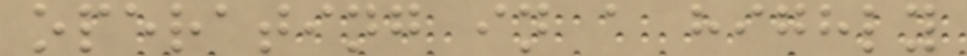operating in a highly
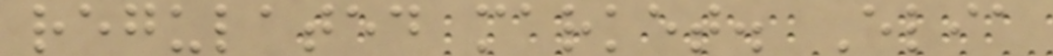regulated market. Elia
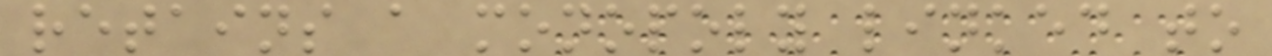retains a monopoly linked to
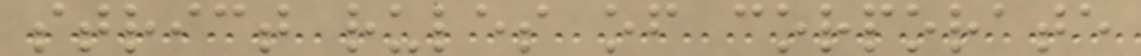strict rules of corporate
